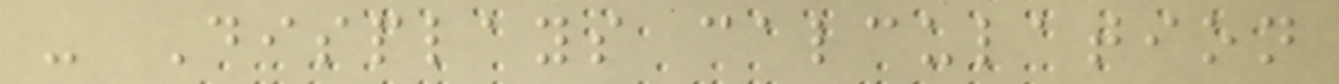- Displays calculation
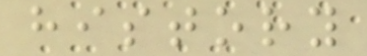history
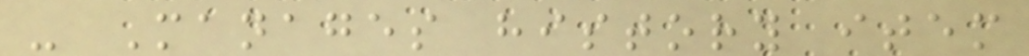- Manages history item
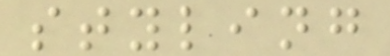styling
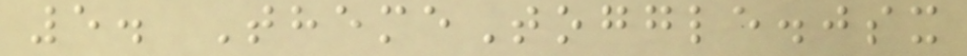5. ThemeToggle.jsx
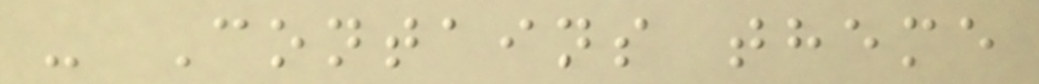- Contains theme
